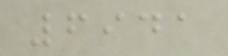6941
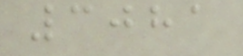3081
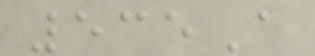535A
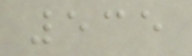535
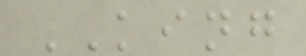KING
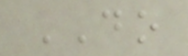DO
